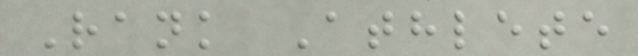Rank Athlete
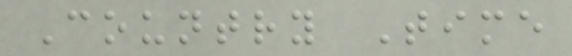Country Time
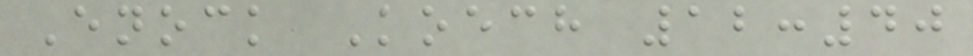Enock Koech 12:40
